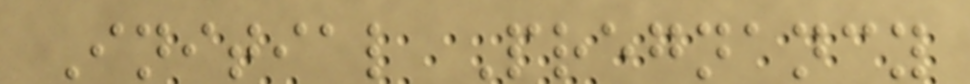Initial Pregnancy
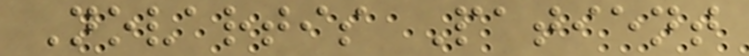Novartis Patient
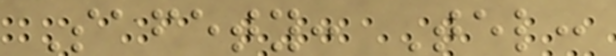Safety: Tel:
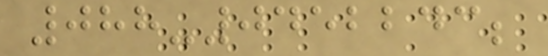088-0452243;
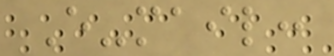E-mail:
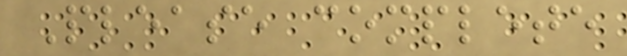Please complete
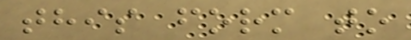this form to
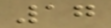17
